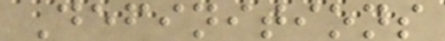Definitions
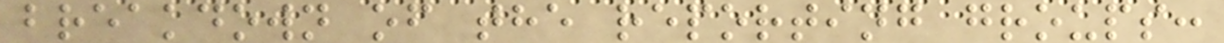breakdown of the reporting groups:
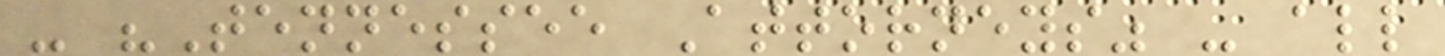- "Tennessee Attorneys" - all
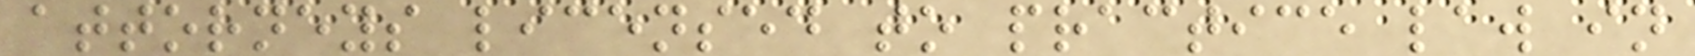attorneys licensed to practice law in
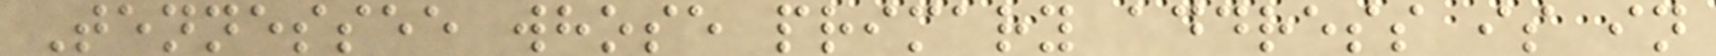Tennessee whose primary address is in
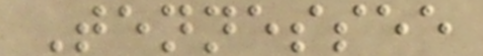Tennessee
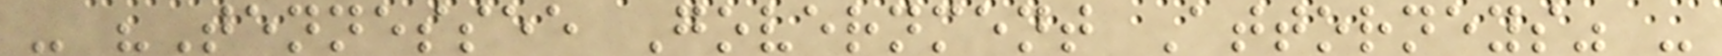- "Tennessee Government Attorneys" -
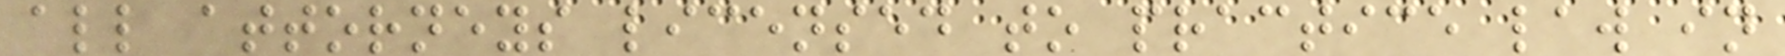all attorneys licensed to practice law in
